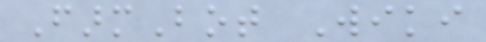FarmBot Wiki
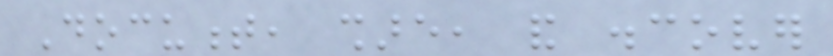Document, share, and discover
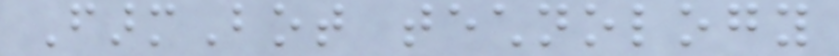FarmBot technology
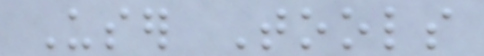User Tools
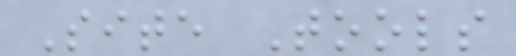Site Tools
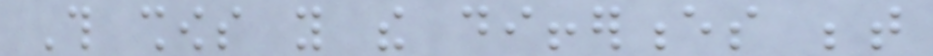This shows you the differences between
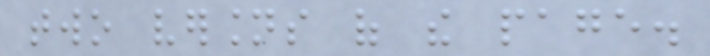two versions of the page.
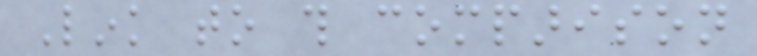Link to this comparison
